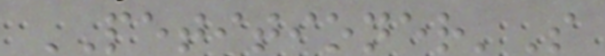PETITIONER'S
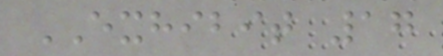EXHIBIT 17
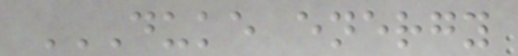DUKE ENERGY
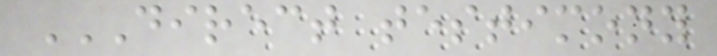DIRECT TESTIMONY
